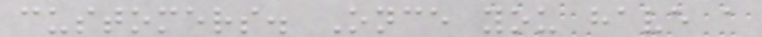customers. Once you have a
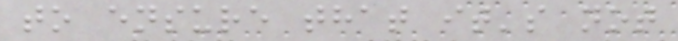to ensure that it's not
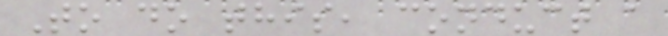To do this, conduct a
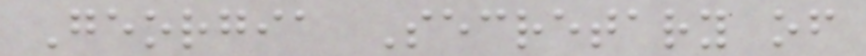Georgia Secretary of
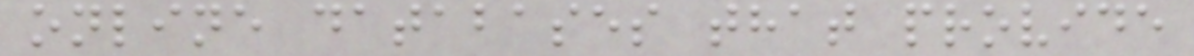online databases that provide
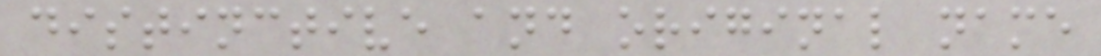distinctive and original name
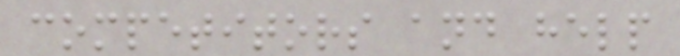competitors and help
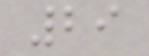29
